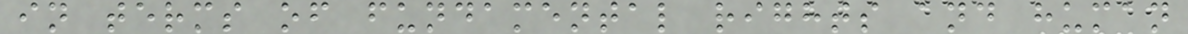in terms of fundamental rights and human
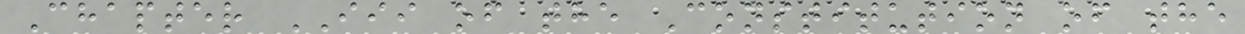Chapter III of the Constitution of the
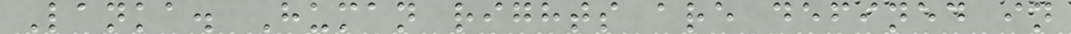Lanka. Human rights are defined in
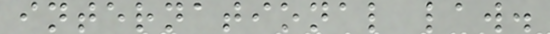international law.
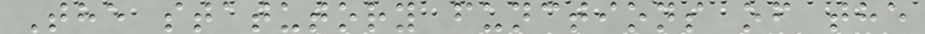The statutory functions of the
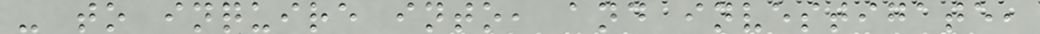- to inquire into, and investigate,
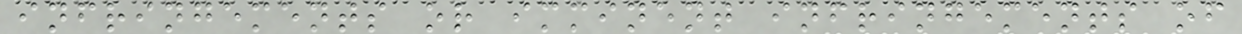infringements or imminent infringements of
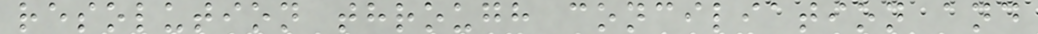resolution through conciliation and
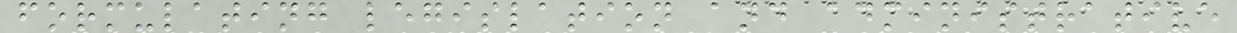formulating legislation and administrative
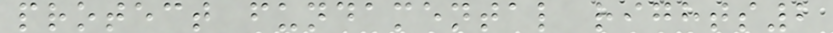protect fundamental rights2
